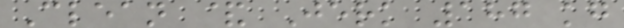Clean & Jerk 187 kg
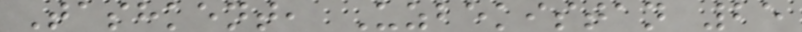Tashkent, Uzbekistan 25
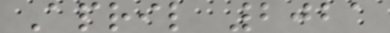April 2021
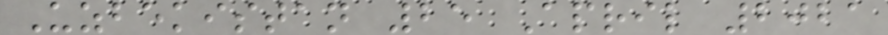Uzbekistan 25 April 2021
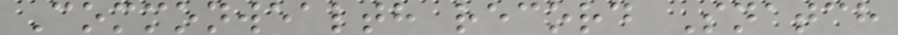Commonwealth record Snatch
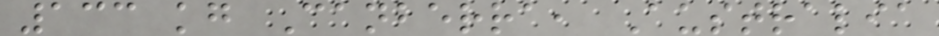133 kg Canberra, Australia
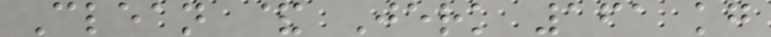Clean & Jerk 161 kg
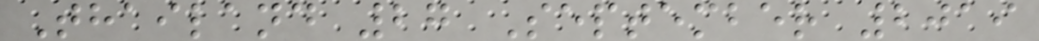Thailand 27 September 2019
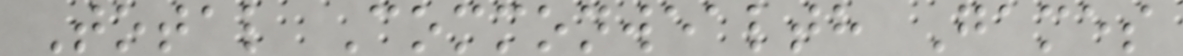Total Commonwealth Games
